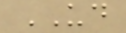UD
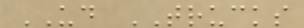UD TRUCKS
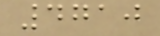4710
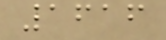1616
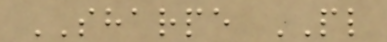SHARPE PL
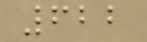622
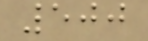500
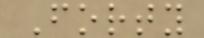Forty
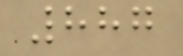887
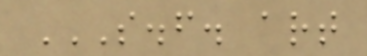S.F. ART
